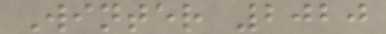Winter 2020
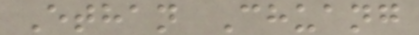Ethan Chuang
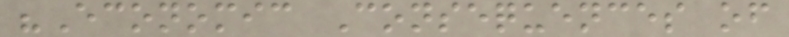"Economic Consequences of
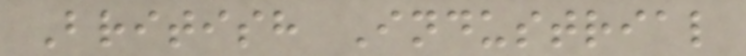British Industrial
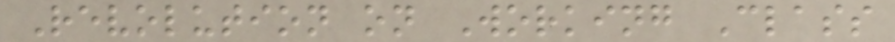Revolution on Working Class
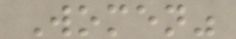Women"
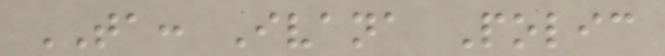TA: Ivana Polic
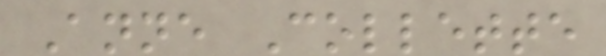Anne Collette
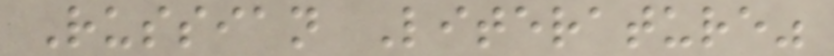Russian Literature"
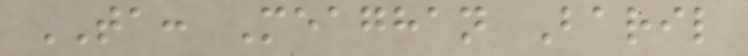TA: Meaghan Baril
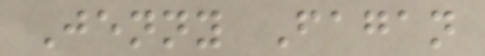Jenny Fagan
